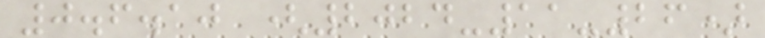0.6.10 (2024-11-26)
